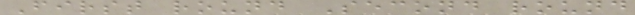First round Second round
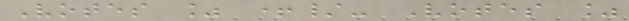Votes % +/- Votes %
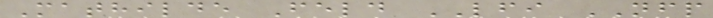Mathilde Feld LFI NFP
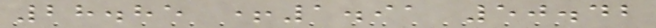28.85 +1.91 50.42
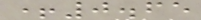+0.65
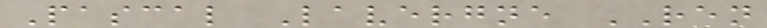Pascal Lavergne REN
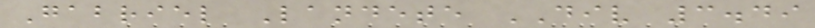Gabriel Landete DIV 3.49
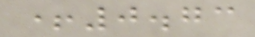+0.73
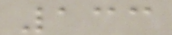133
